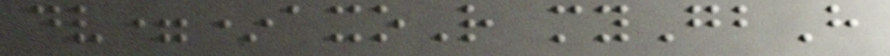dv=*axoR myGbH
